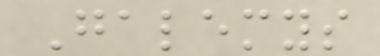Galemys
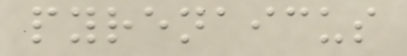pyrenaicus
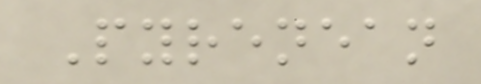Pyrenean
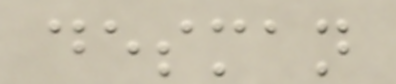desman
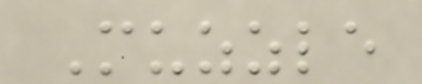Muzzle
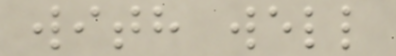with well
